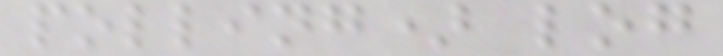polling) log
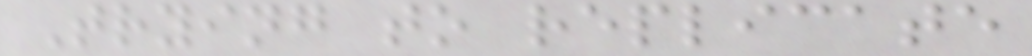Trying to replicate
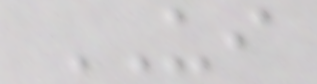UI
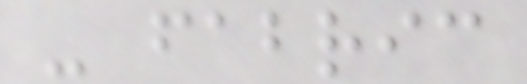- fabric
